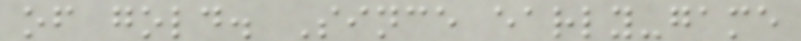of gold. Since early-game
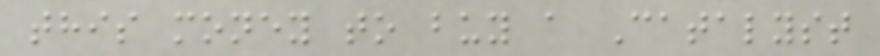this money to buy a Catalyst
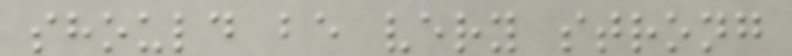should be very strong
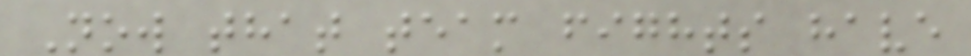Now that team fights have
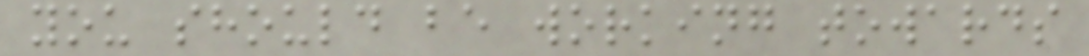you should be working towards
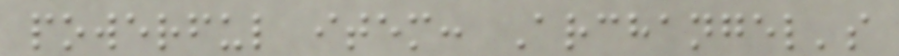powerful item: Archangel's
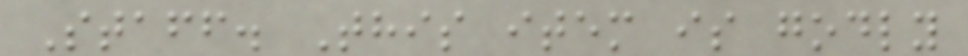Staff. This item is godly
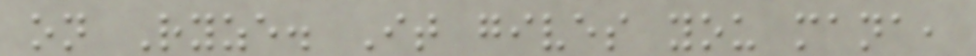on Ryze. It gives you mana,
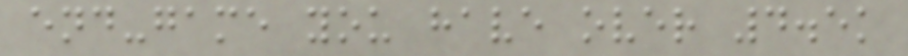end-game you have over 4.5k
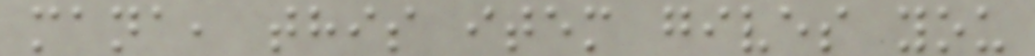mana, this item gives you
